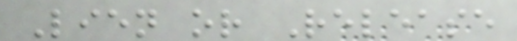Lien or Release
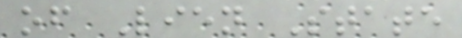of Lien State
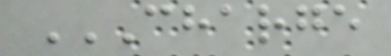CHARGE
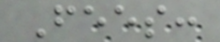Fees:
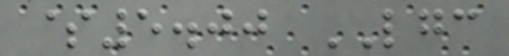$5.00 LGC
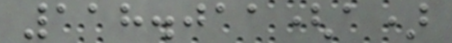118.011(a)
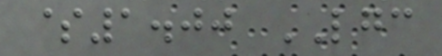$1.00 LGC
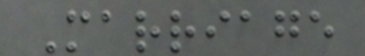Marriage
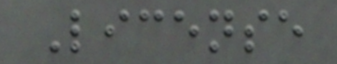License
